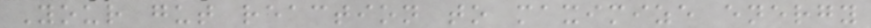Your gut reaction to maximize energy
